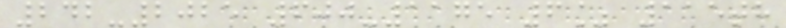242-2025 600-1175 6% 115th
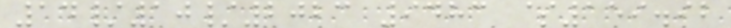14/10/2023 9483 $159.92
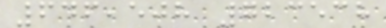646,508 723538
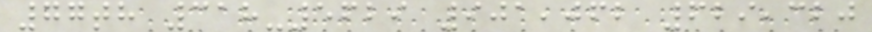77th 318-5629 901,062 629,320
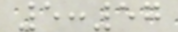5:57
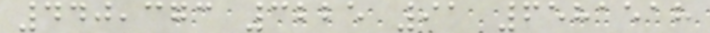440,373 3225 91 6581518
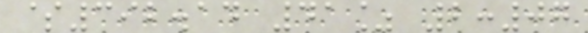$392.14 41% 2:07
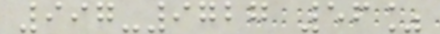997-9727 56%
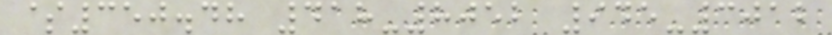$350.48 418-8052 945-3012
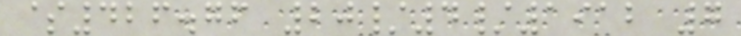$426.76 20/4/1912 7
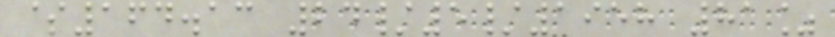$164.13 24/5/1958 81%
